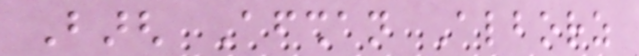Bargh Afshan Alborz
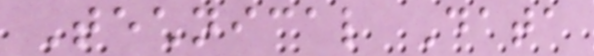Technical Data
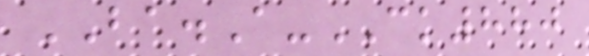BA.A-CK880
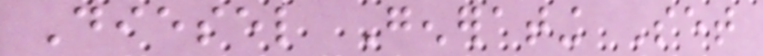Diesel Generating Set
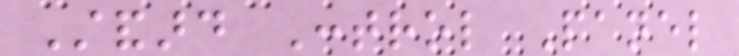Standard Control Panel
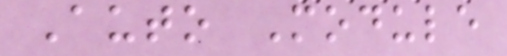Auto Module
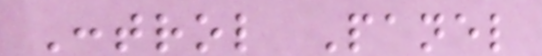Control Panel
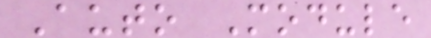Auto Module
